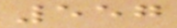557
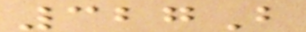327B
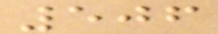506
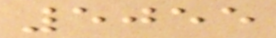5055
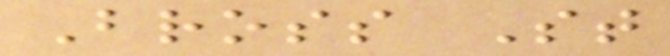Bross St
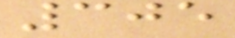305
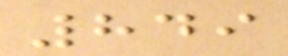849
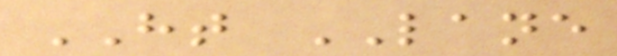HT LANE
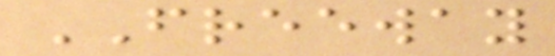FREEWAY
